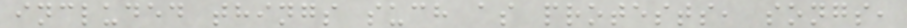included things such as protests, songs,
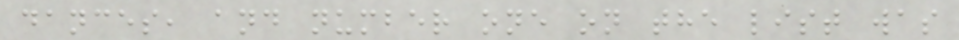dances, and number one on the list was
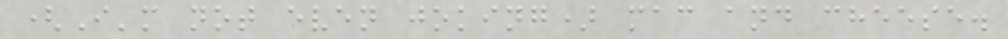(I'm not even joking) mac and cheese.
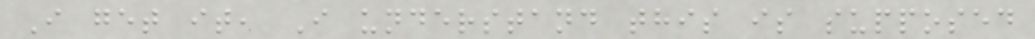I get it, I understand this is supposed
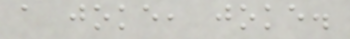a joke, joke.
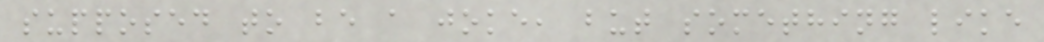supposed to be a joke, but something like
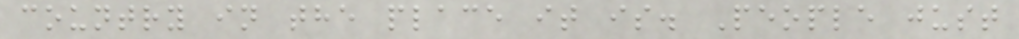country in the place it is. People just
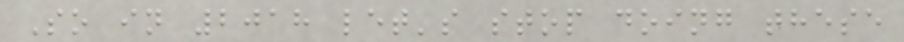So in 2018 let's stop doing these
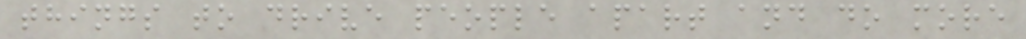things to drive people apart and do more
